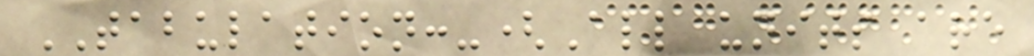TABULATION:-(All units are
